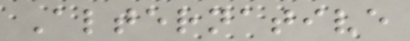Alternative
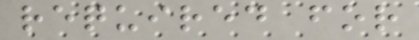required for
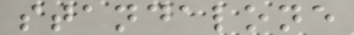standalone
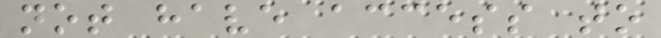not have access to
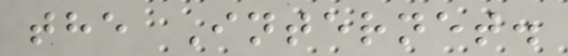the Internet.
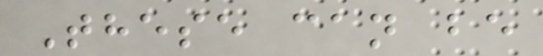These can be
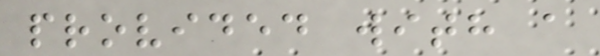provided with a
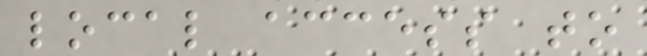local access to
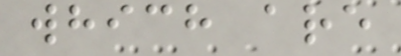which are
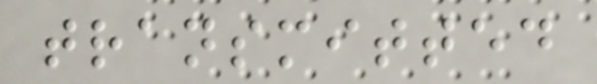transmitted
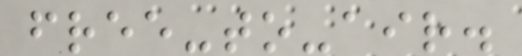free-to-air.
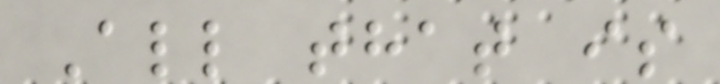All that is
